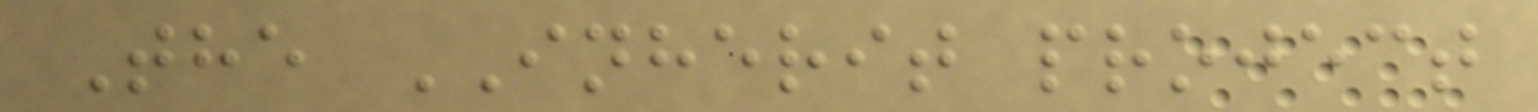The INHERIT project
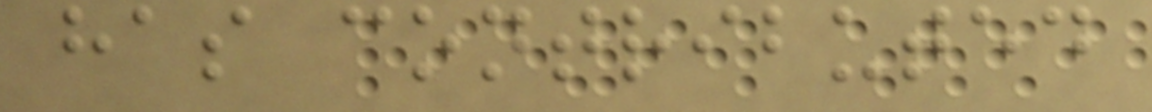has contributed
